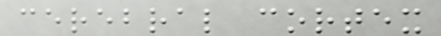cerebral cortex
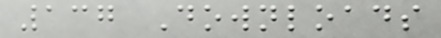137 Downloads
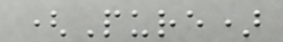(Pure)
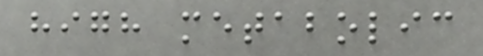high metabolic
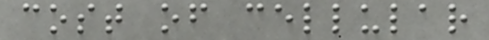cost of cellular
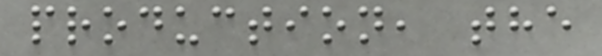production, the
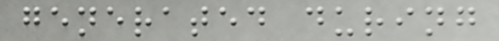generated during
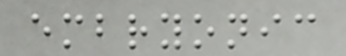embryonic
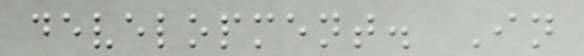development. In
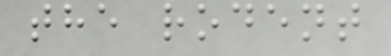the rodent
